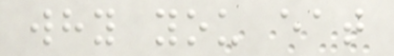why you eat
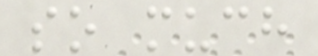so much
